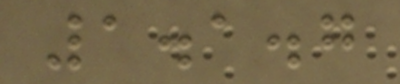1.1.7
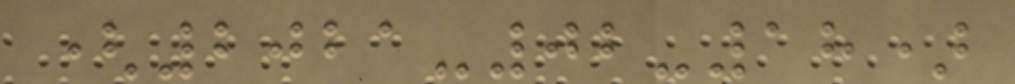(2021-02-18)
